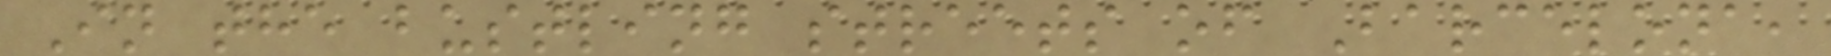In the bustling streets of Barcelona,
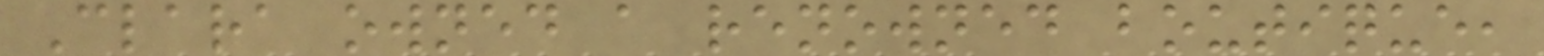Clara owned a renowned boutique,
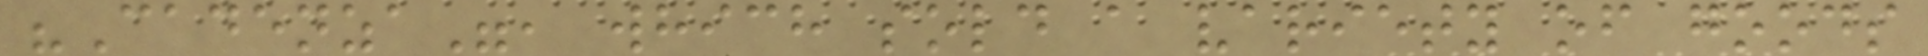"Cadenza", which sold a variety of goods
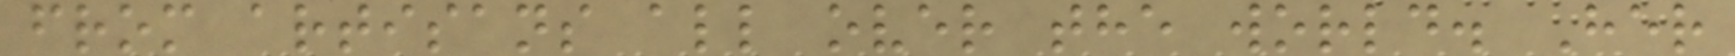from artisans all over the world. Her
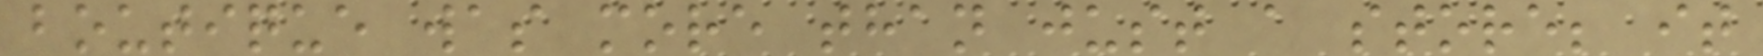boutique was more than just a store; it
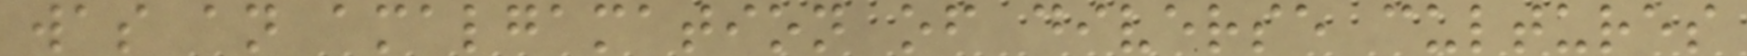was an amalgamation of diverse cultures
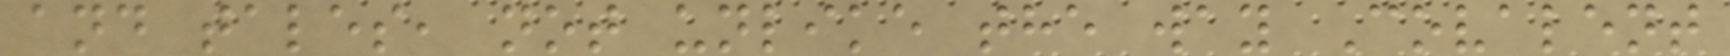and tales, not unlike the way Covalent
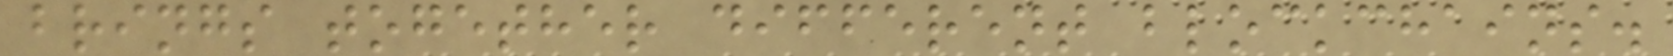brings together different blockchains.
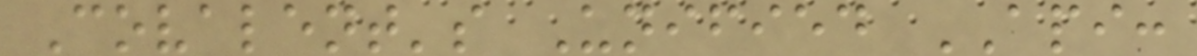Covalent's Unified API:
